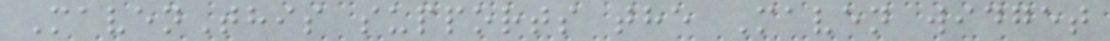MavenThis supports the Maven widget
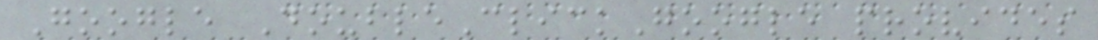Google DoubleClickGoogle provides
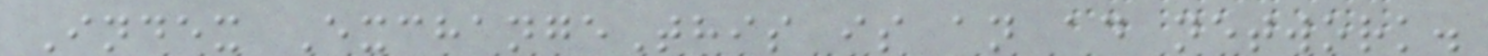Index ExchangeThis is an ad network.
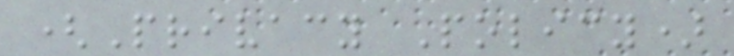(Privacy Policy)
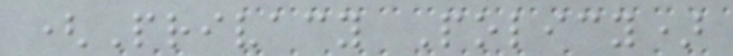(Privacy Policy)
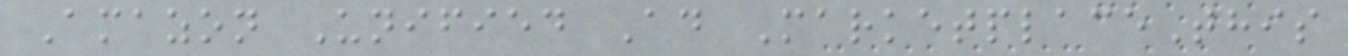Amazon Unified Ad MarketplaceThis
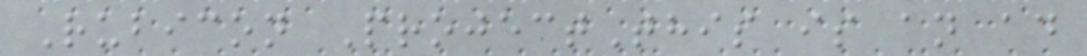Rubicon ProjectThis is an ad
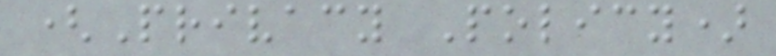(Privacy Policy)
